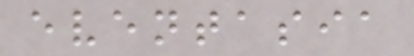eventasia
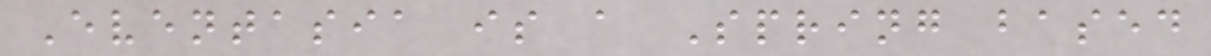Eventasia is a Spring based
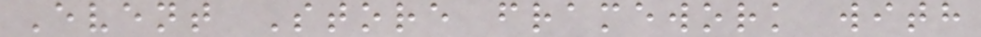Event Store framework with
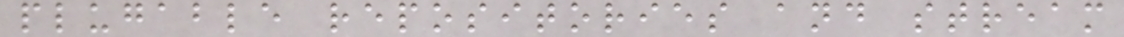plugable repositories and stream
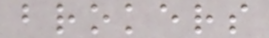brokers
